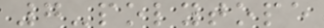7-polytope
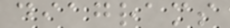diagrams
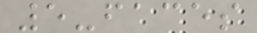5-faces
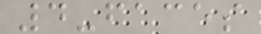4-faces
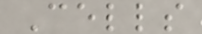Cells
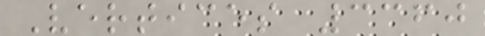Vertices 3360
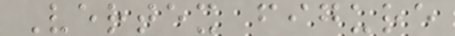Vertex figure
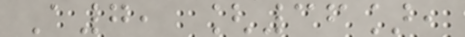A7, [36],
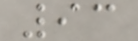93
